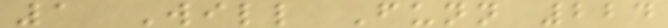1 Will Funn 224
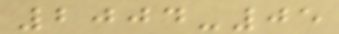2004-05
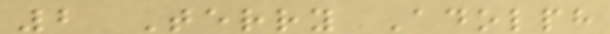2 Terry Adolph
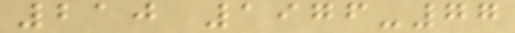210 1976-77
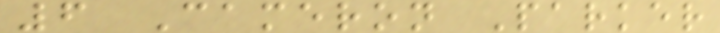6 Cameron Parker
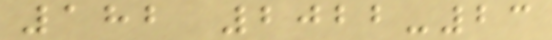182 2022-23
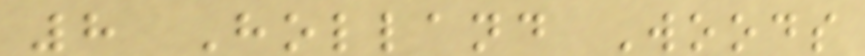8 Holland Woods
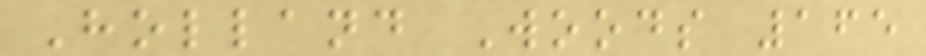Holland Woods 165
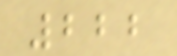222
